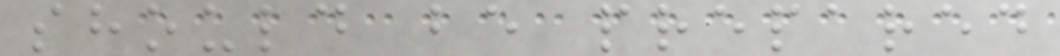should be prepared
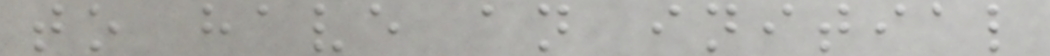to have an initial
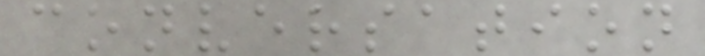conversation
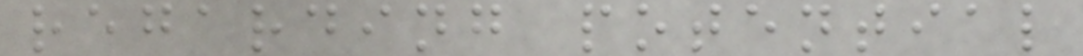regarding potential
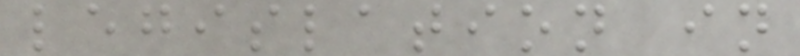legislation in
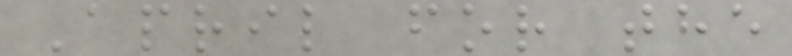April for the
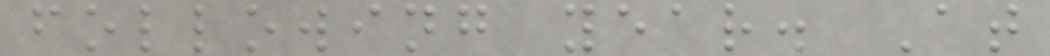following year. At
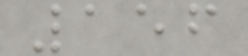156
